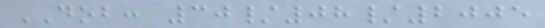DOB: 30/08/2005
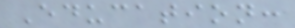Education:
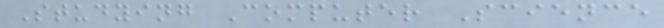Studying Computer Science
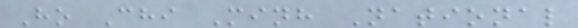Ho Chi Minh National
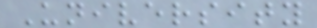University
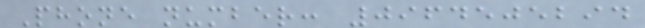Phone number: 0964505294
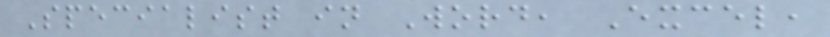Specialist in Word, Excel,
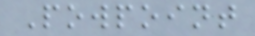Powpoint
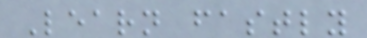Learn fastly
